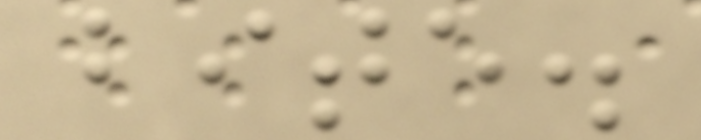bite.
